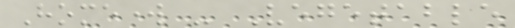Homework - Vegetable
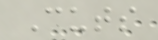Cuts
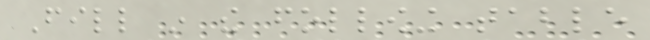Fill in the following table
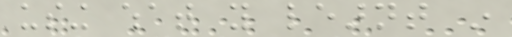using what you learnt in
